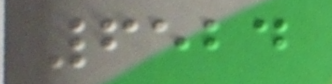6524
